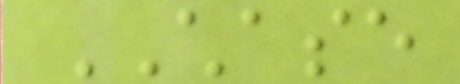CHASE
